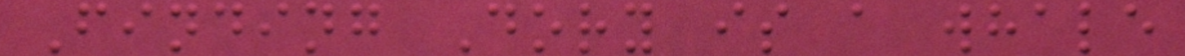Finding Dory is a whale
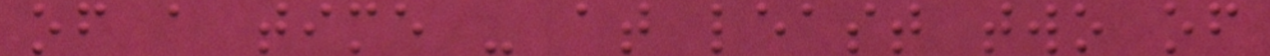of a time - at least two of
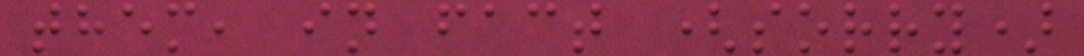them, in fact (sorry)
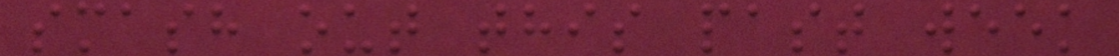smash out this past week
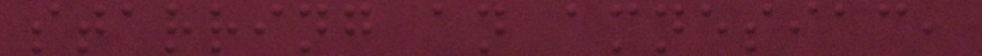starring an amnesiac,
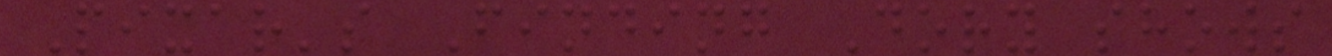Pixar's Finding Dory shows
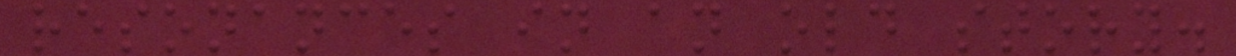resonances in an old story.
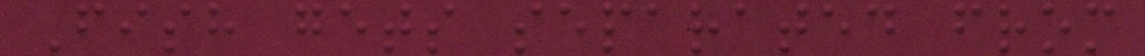Fish gets separated from
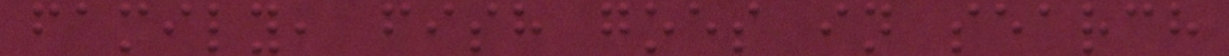family, fish goes in search
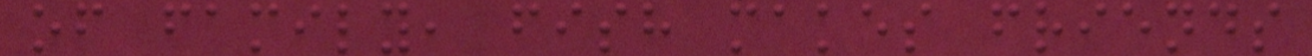of family, fish makes friends
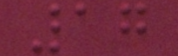17
